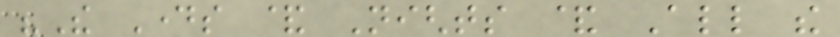"The Days & Nights & All the
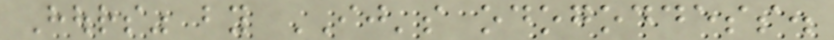Hours" by IJ's odogoddess.
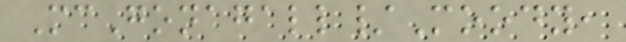McGonagall/Moody,
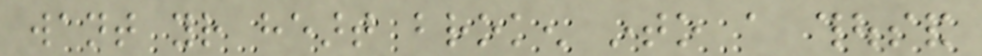want your heart broken into a thousand
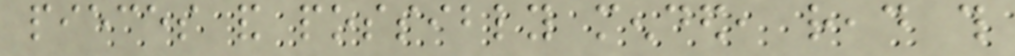pieces and possibly mended, read this
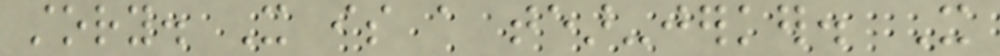story. It is a tear-jerker. It
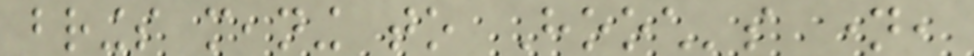brings meaning to Hooch's name,
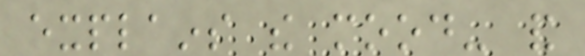explains the mood- and
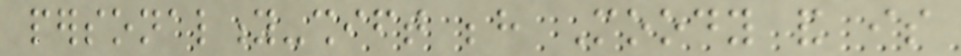personality-shift behind Moody and is
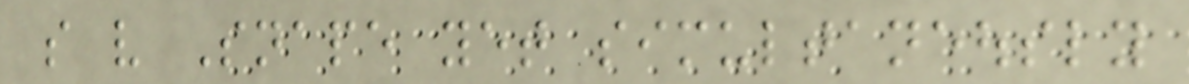so very Snape yet simultaneously
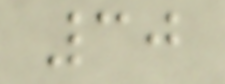30
